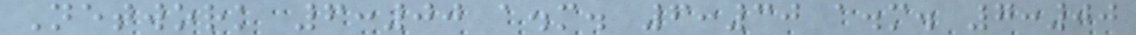Network 6:00 a.m. 6:30 a.m. 7:00
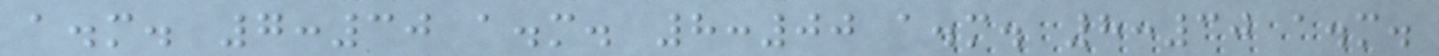a.m. 7:30 a.m. 8:00 a.m. 8:30 a.m.
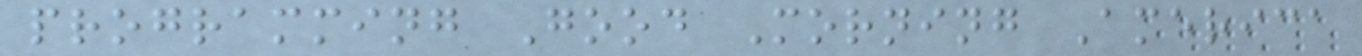programming Good Morning America
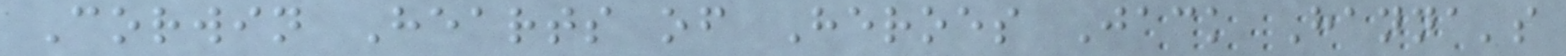Corwin Hearts of Heroes Jack Hanna's
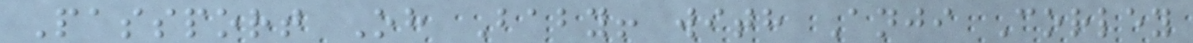Passport Oh Baby! with Anji Corley
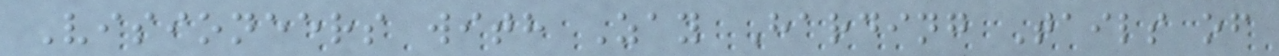Visioneers with Zay Harding Tails of
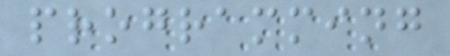programming
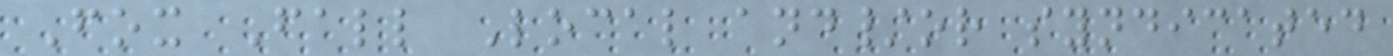Fox Fall Local and/or syndicated
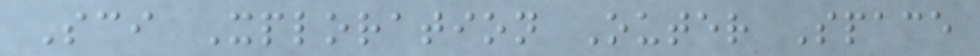Sci Xploration Outer Space
